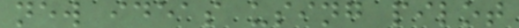new ideas using pilot
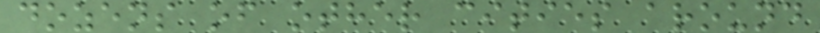dozens of other cities around
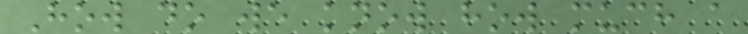How do we know how much a
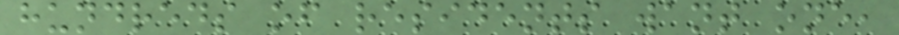hundreds of residents want one,
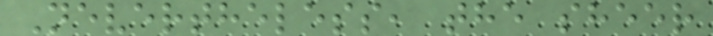Nevertheless, the sheer
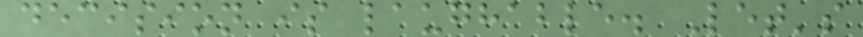decision is laughable. Let's
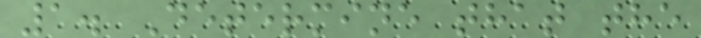1. Determine that the
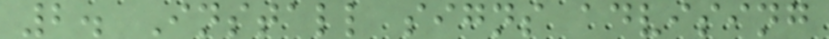2. Install signs advising
